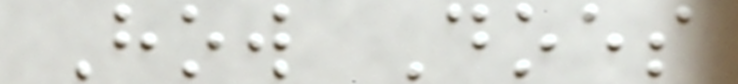How Does
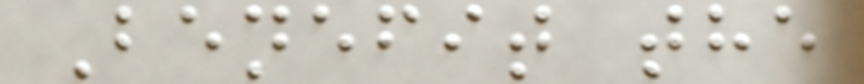Benefit the
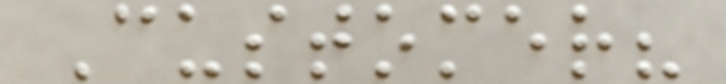Customer?
